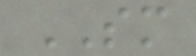SM
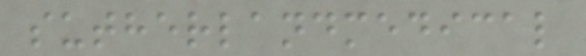sutherlandmedical
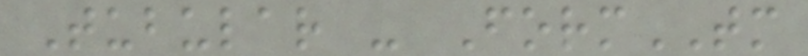Tubular - FormTM
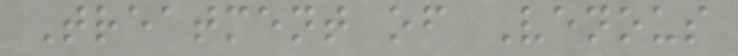Treatment of Venous
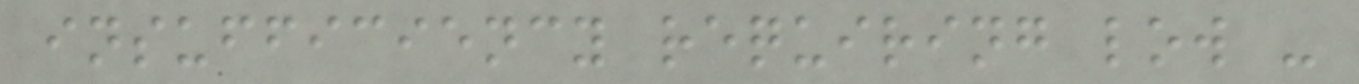insufficiency requiring low -
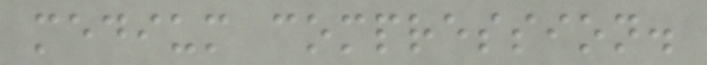medium compression.
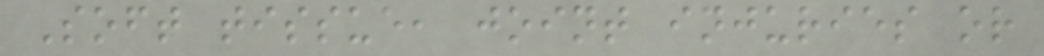Soft tissue, joint injuries or
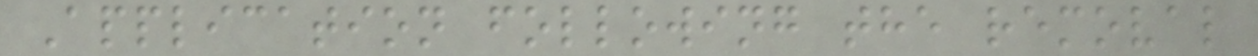Application following the removal
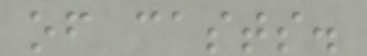of casts.
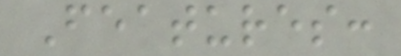Features:
